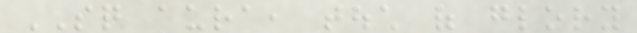SQ aura, touch of glory
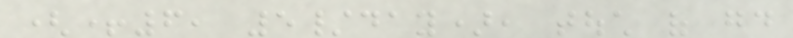(+6, 5/day), touch of good
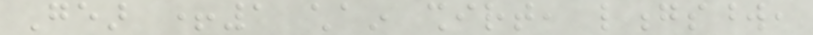Gear +1 chain shirt, longsword,
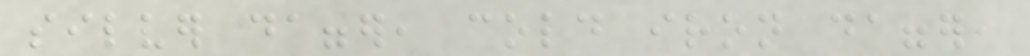silver dagger, cold iron dagger,
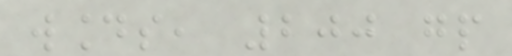wounds, 200 gp
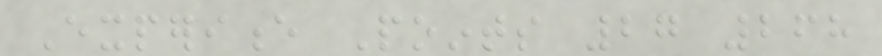Experience Points 27 268
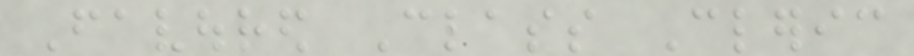Favoured Class Cleric
